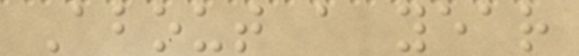About a year
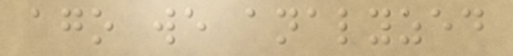ago we analyzed
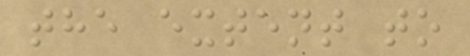the extent to
